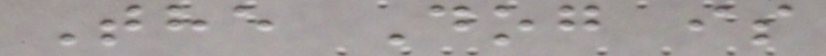The Dog is
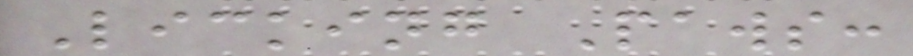Licking Paws:
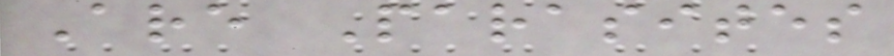Are Parasites
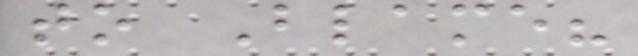to Blame?
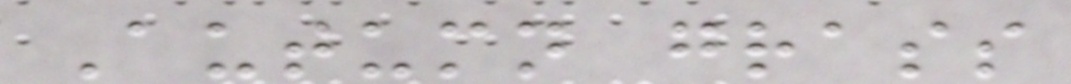Autumn grass
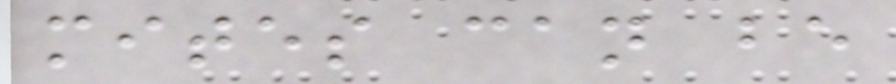mites can be
